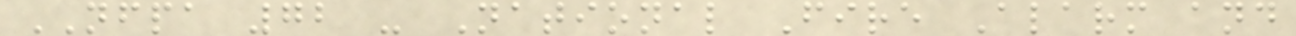NFPA 72 - National Fire Alarm and
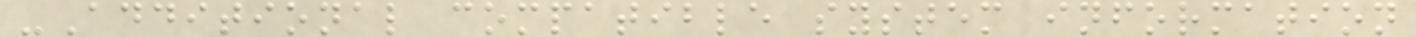-Additional compatible system information
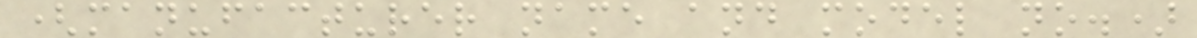(manufacturer name and model no.)
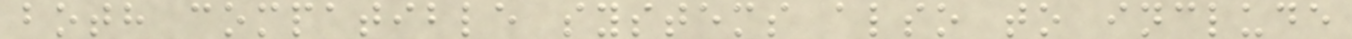both compatible systems also to include
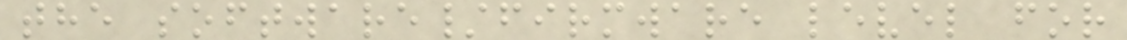the software/firmware level for
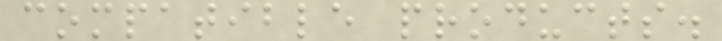compatible products.
